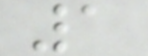1
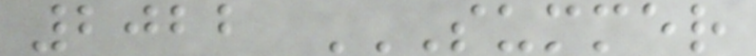2022 SUMMER
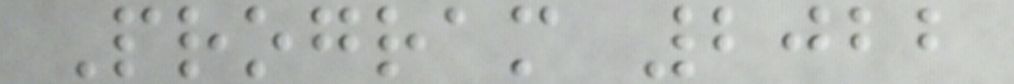Program 2022
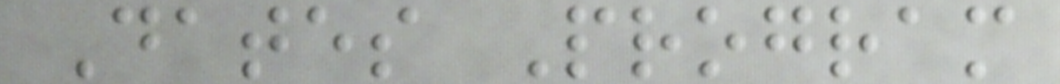Dates Program
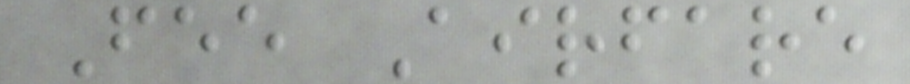Fee Airfare
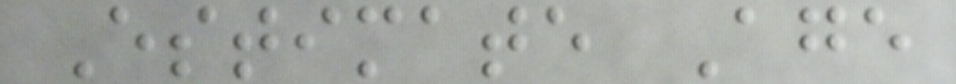Estimate Age
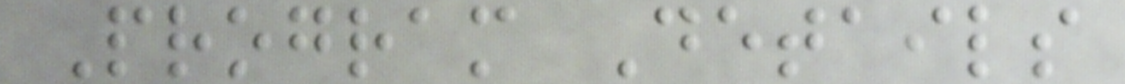Program Details
